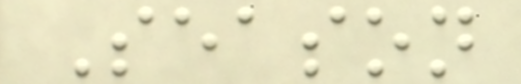Season
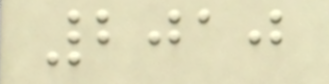2010
